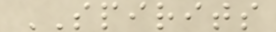SPIRITS
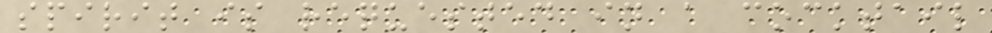spirit is requested in a cocktail
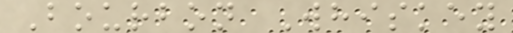Bourbon Whiskey
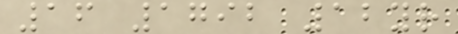16 1792 12yr
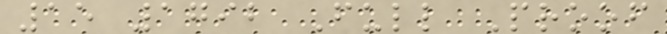15 1792 Full Proof
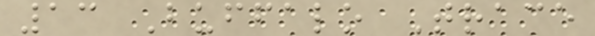13 Buffalo Trace
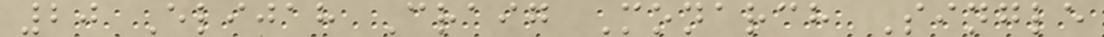20 Elijah Craig Monarch Single
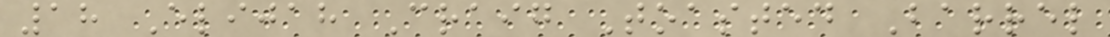18 Elijah Craig Toasted Barrel
